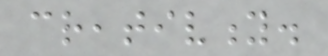creativity.
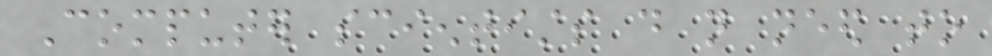Computer scientists do not need to
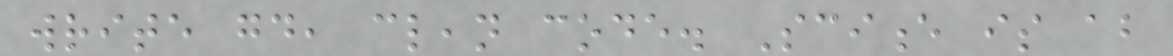write good, clean code. Science is about
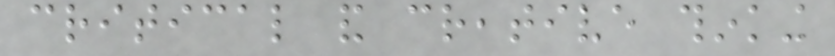critical and creative thinking
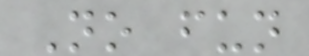No fun
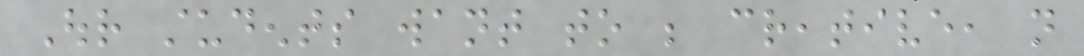Our students want to be creative, not
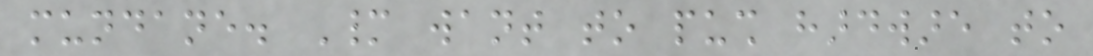mundane. Many want to push hardware to
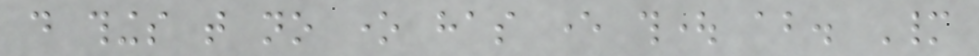do things that no one has ever thought about. Many
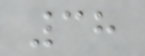38
